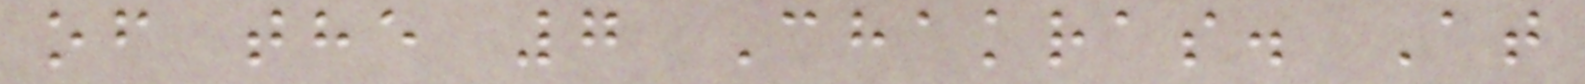of the 7 Chakras. At
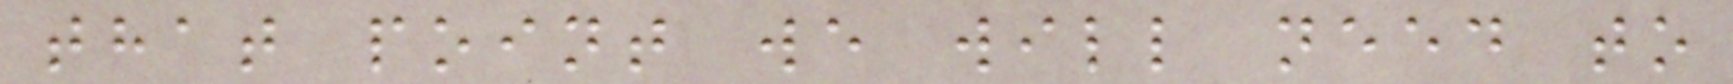that point we will need to
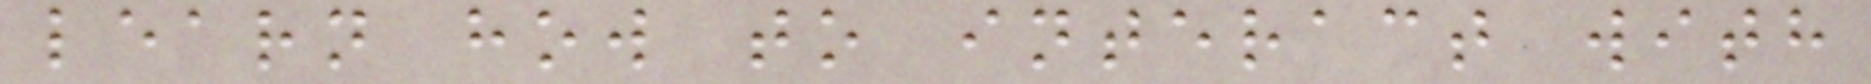learn how to interact with
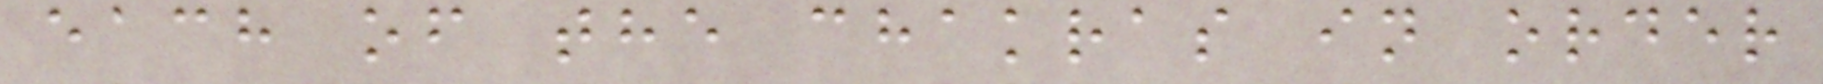each of the chakras in order
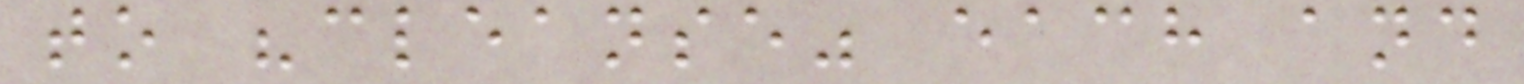to "cleanse" each and
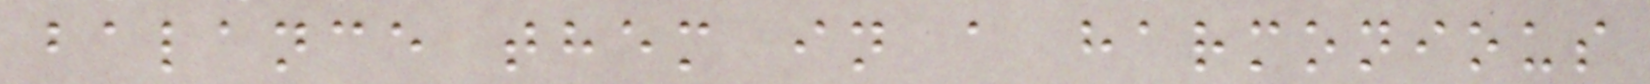balance them in a harmonious
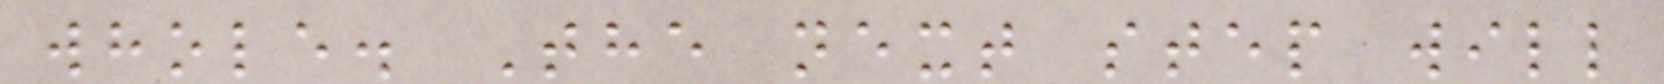whole. The next step will
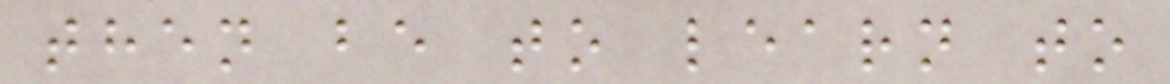then be to learn to
